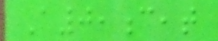A0,c,t
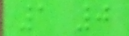1 0
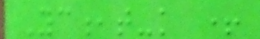Yc,t-k +
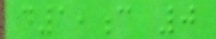d1,c 0
